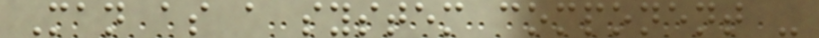Man as a system component -
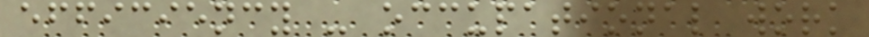efficiency - occupational work
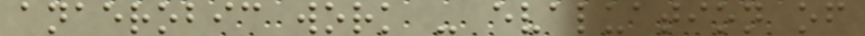anaerobic work - evaluation of
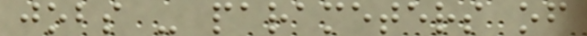jobs - parameters of
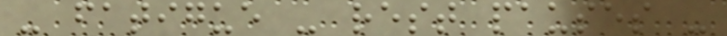- fatigue - rest pauses -
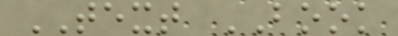TEXT BOOK
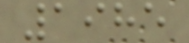1985
